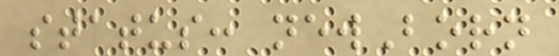status: newBorn
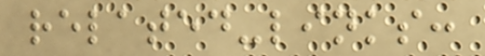related-links:
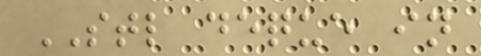STL deque in
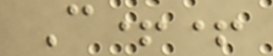C++
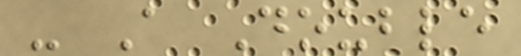- A Double
